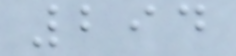294
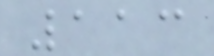113
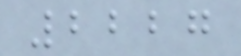2227
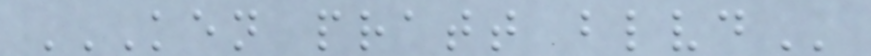KEN PRATT BLVD
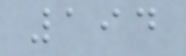194
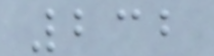232
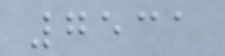7531
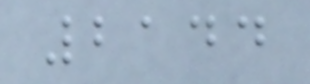2144
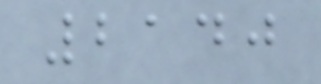2140
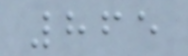865
